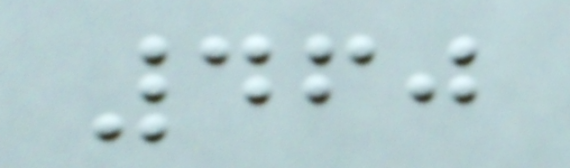460
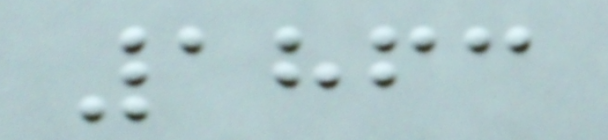1863
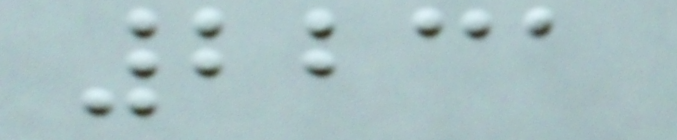2231
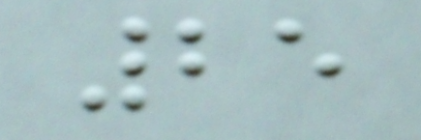25
